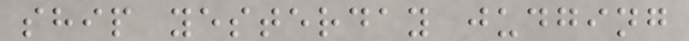ship yesterday judging
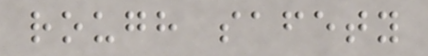rough safety
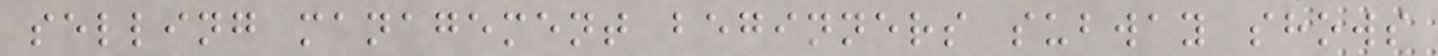selling management beginners subway shows
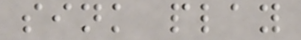sink play
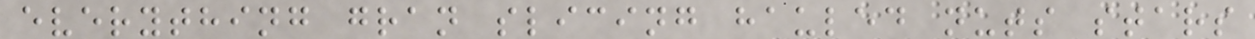everything gran slicing hauled nuts stars
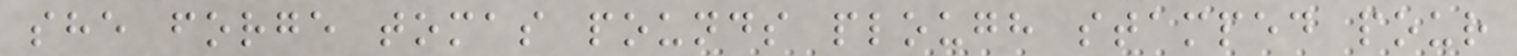she forge tomas pounds plough stamped pour
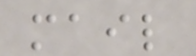mail
